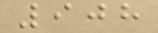908
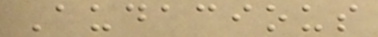Audacious
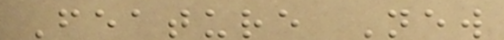Feature New
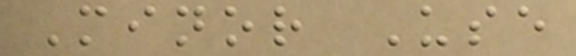Minor Use
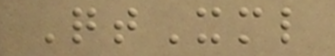QtXml
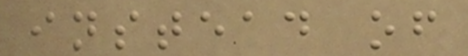instead of
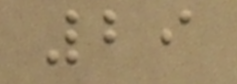29
